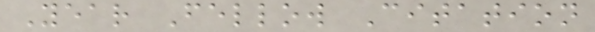Year Fellow Citation
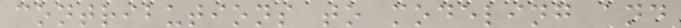contributions to modeling and
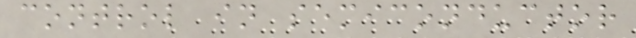control in semiconductor
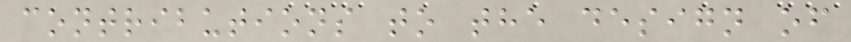contributions to the design of
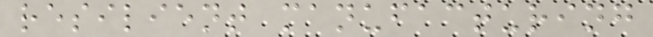resilient manufacturing
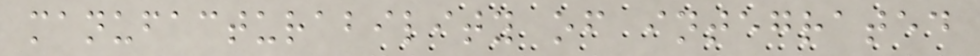manufacturability of integrated
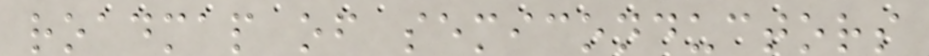roadmap of semiconductors
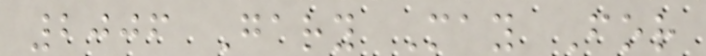2006 Gary May For
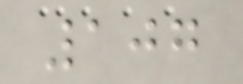107
